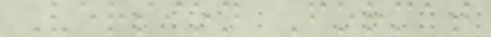Version Format
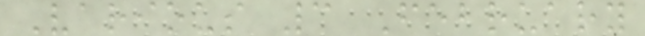Various 3 February
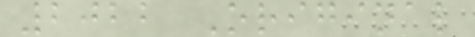2022 Original
